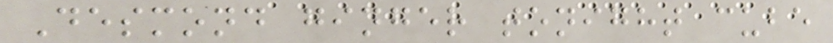Desmond ginger tonight cube
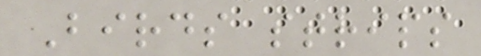Birds strips
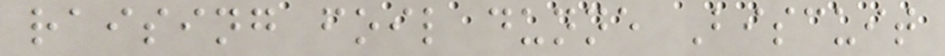raising foil dunne Biscuit
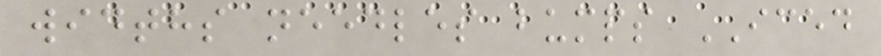widths needles bumps ICED
